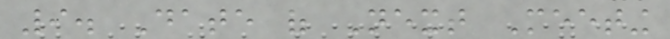9. Date of Next Meeting
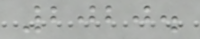2020.
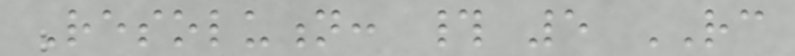Resolution: # 5 RC
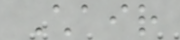Chair
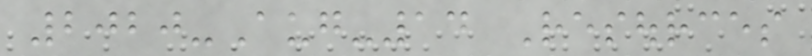2020-Aug-14 Resources
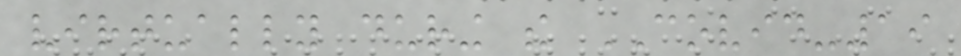virtually during the COVID-19
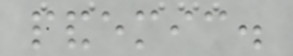pandemic.
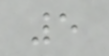5
